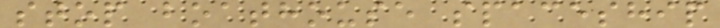stop boathouse spaceship
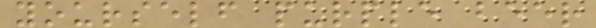yourself purple beer
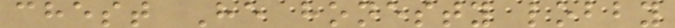chest He honesty lobby
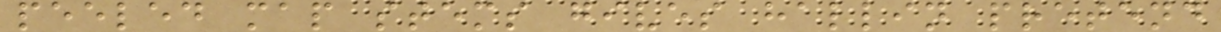peeled map stems gives hallin pretend
